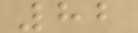82
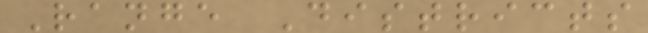Range Districts
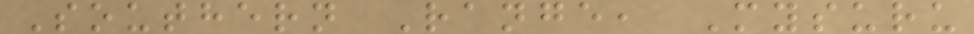Southern Range, Mysuru
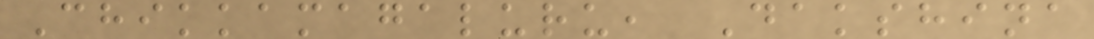Chikkamagaluru, Dakshina
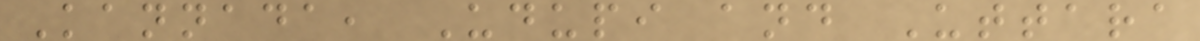Kannada, Udupi and Uttara
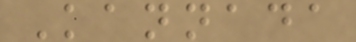Kannada
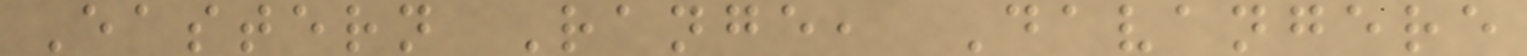Eastern Range, Davangere
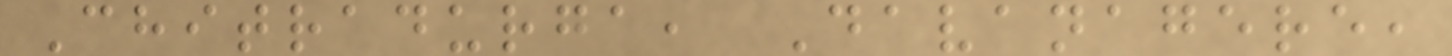Chitradurga, Davanagere,
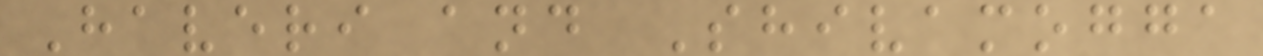Haveri and Shivamogga
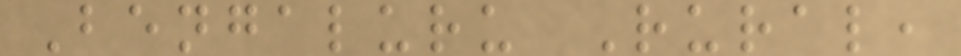Bengaluru Rural,
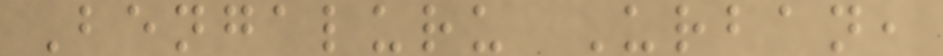Bengaluru Urban,
